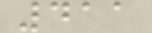411
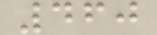460
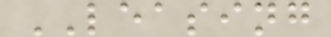LEASING
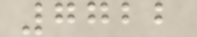7722
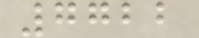7722
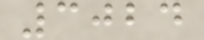3024
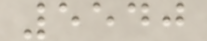5540
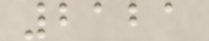2121
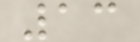13
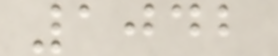1042
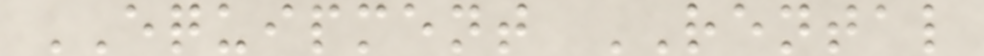EQUIPMENT RENTAL
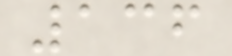136
